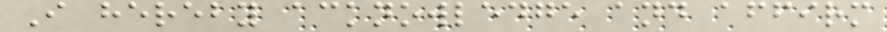I hereby acknowledge and affirm
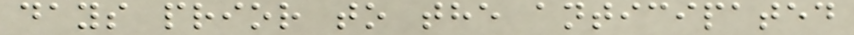days prior to the anticipated
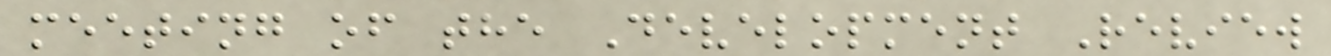meeting of the Development Review
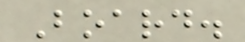Board.
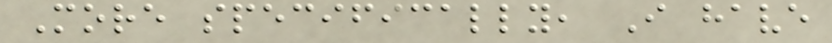More specifically, I have
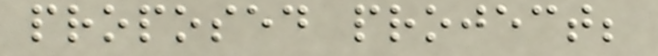proposed project;
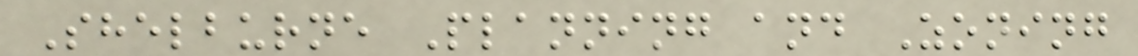Shelburne Planning and Zoning
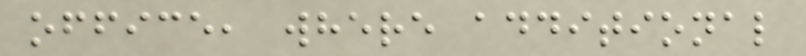office, where additional
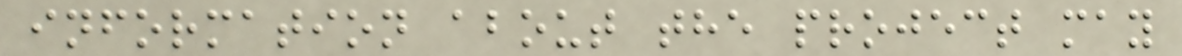information about the project may
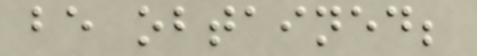be obtained;
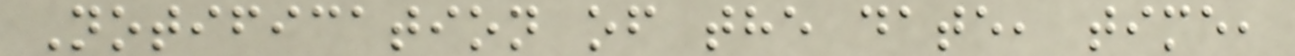Notification of the date, time,
